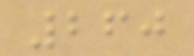260
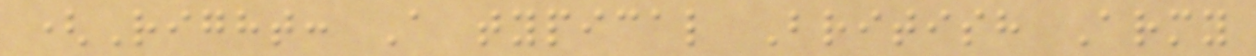(Right: A typical British Army
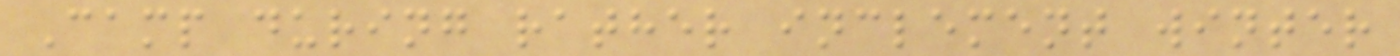Camp during rather inclement winter
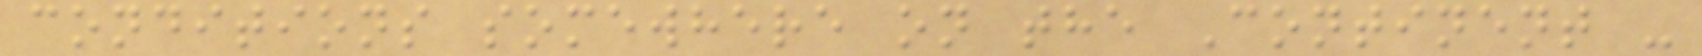conditions somewhere on the Continent -
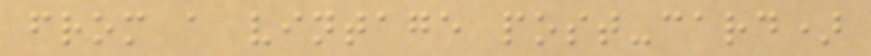from a vintage post-card)
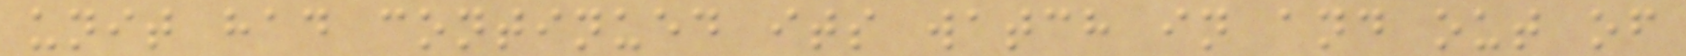unit had continued its watch in and out of
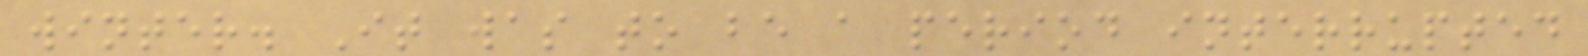winter. It was to be a period interrupted
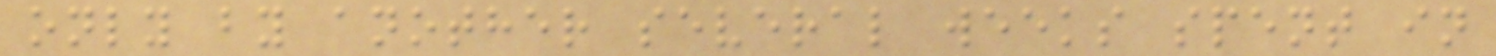only by another several weeks spent in
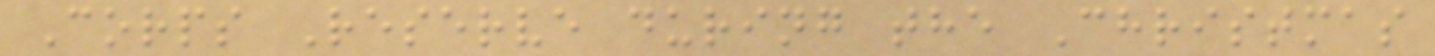Corps Reserve during the Christmas
